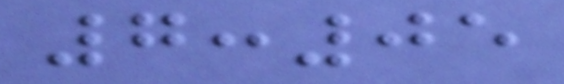7:05
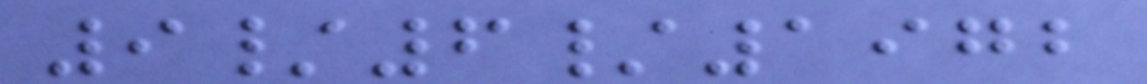9/6/1972
